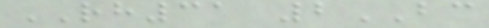RH31 2BC
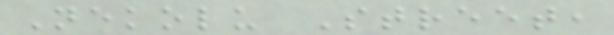Nekolu Street,
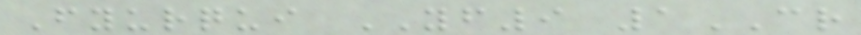Fyurqui YF9 1CR
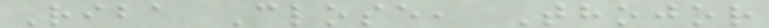Riba Close, Thojor
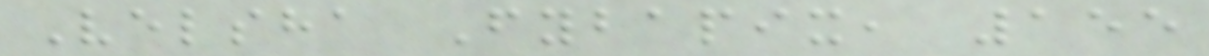Velsha Fybapix, 155
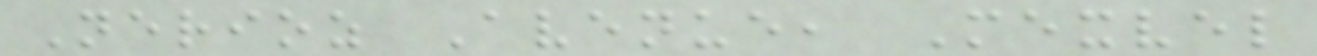Nerioz Avenue, Mexvel
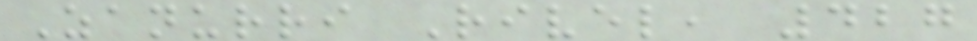Zanurri Rivel, 427
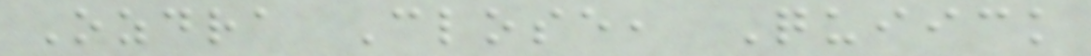Ozdra Close, Quiick
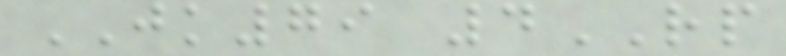JK79 4RP
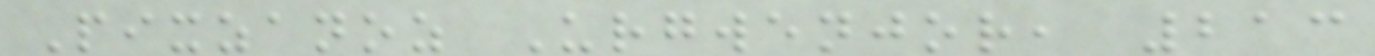Pixzanoz Urgwenjor, 213
